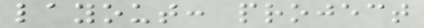layout: project
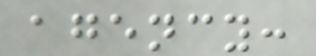agency:
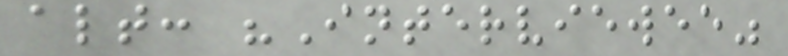alt: "Interviewee"
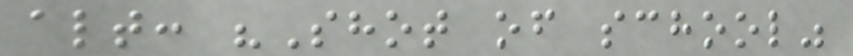alt: "Shot of school"
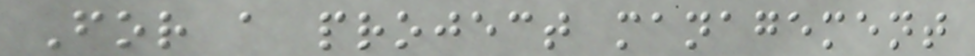For a project management
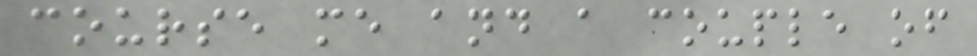course me and a couple of
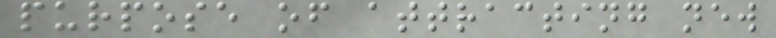purpose of attracting new
